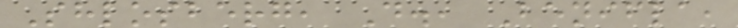Shlosberg, D., Benifla,
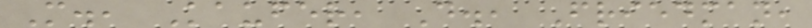M., Kaufer, D., Friedman,
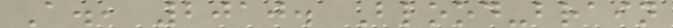A., 2010. Blood-brain
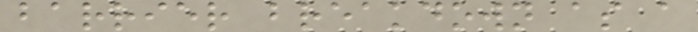barrier breakdown as a
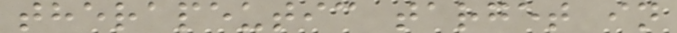therapeutic target in
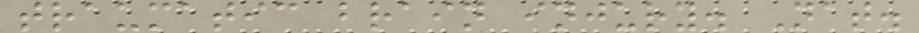traumatic brain injury. Nat.
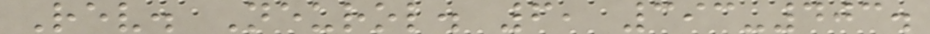Rev. Neurol. 6, 393-403.
